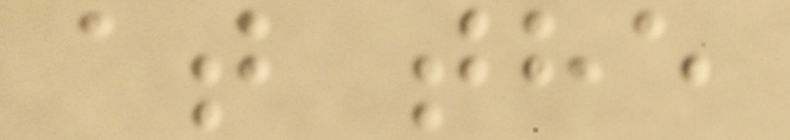at the
